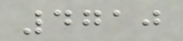4710
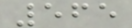565
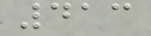413
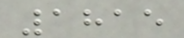1815
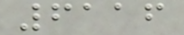6116
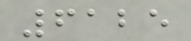6125
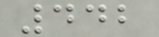442
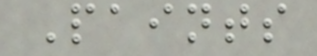Paints
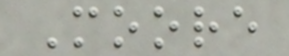Moore
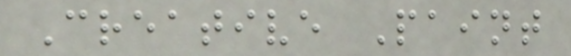Creative Paint
